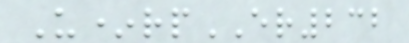U*rpER232
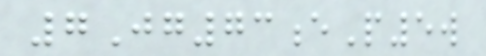7Jg73eP5w
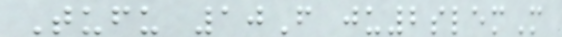Tufu 10F ju2slemM
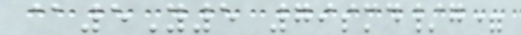@5Y5 79smd/g=
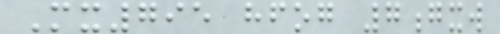Mx795 hfog 7gxw
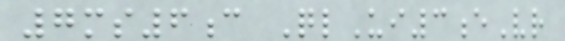7ms6c QlUi3eVr
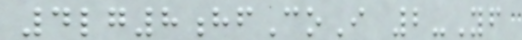4lg8hfCoI 2-Yf
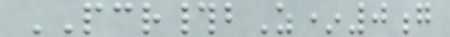PCR#bZ*0g
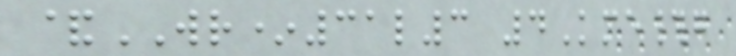&WR*31l3 4Kme#g
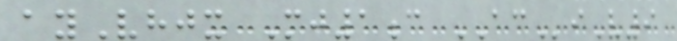ayVhjx Mj1c ACiV9
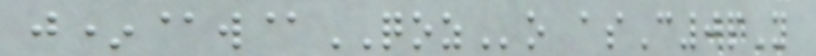j*@w@QOZo asC0pY
